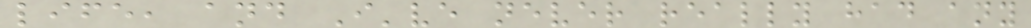life, and I've never really had any
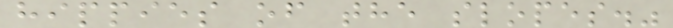hippies of the slopes."
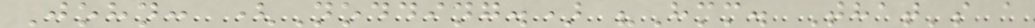John: (Nodding.) "Hmm. That's a
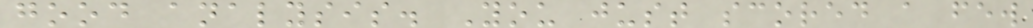good analysis. You just scored a few
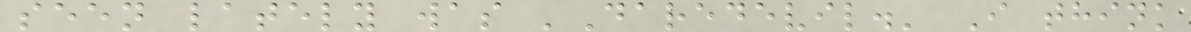seen lately was 'Daredevil.' I think
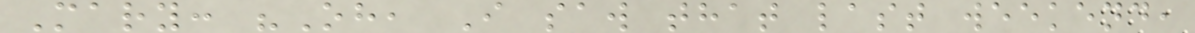Mary: "Oh, I saw that last weekend,
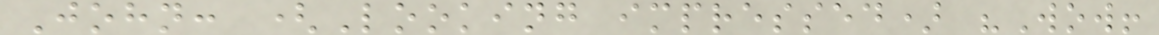John: (Looking impressed) "Wow!
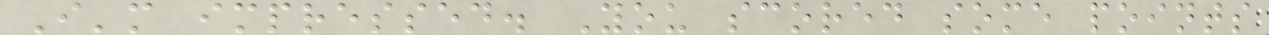I'm impressed. You scored some points
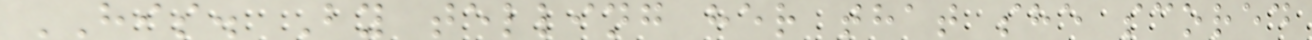HIS. By telling her that she scored
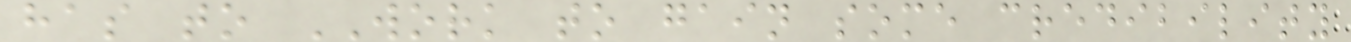has to WORK to gain some credibility
